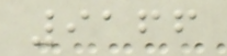9166
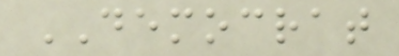DEMOCRAT
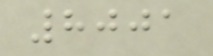8001
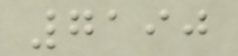7190
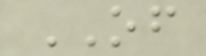OF
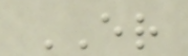ER
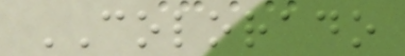COLORADO
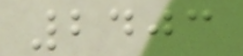2403
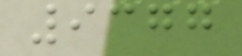9377
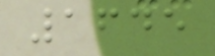1645
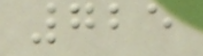725
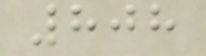808
